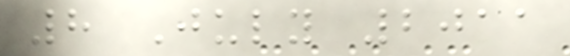8 July 2011
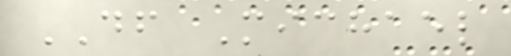DF Michael
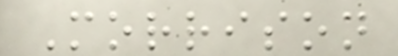Morrison
